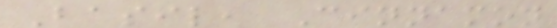Basil, Cinnamon
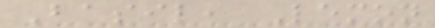Basil, Lemon
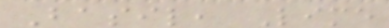Basil, Lime
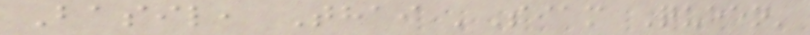Basil, Thai 'Siam Queen'
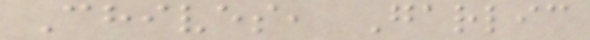Chives, Garlic
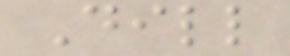Dill
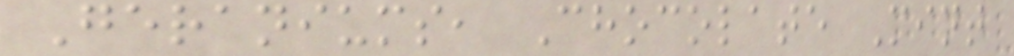Geraniums, Chocolate Mint
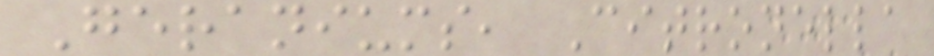Geraniums, Citronella
